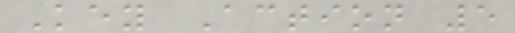Key Action 5
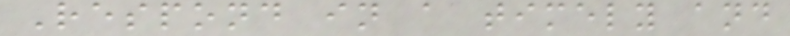Respond in a timely and
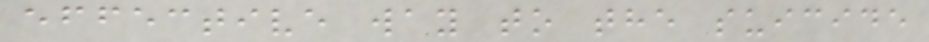effective way to the suicide
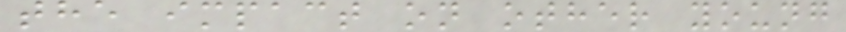the impact on other young
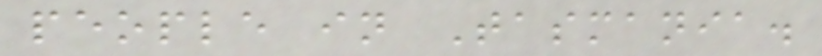people in Tasmania.
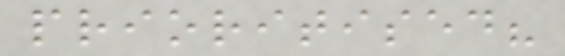prioritised?
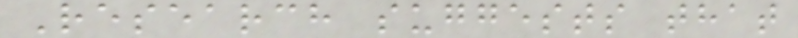Research suggests that
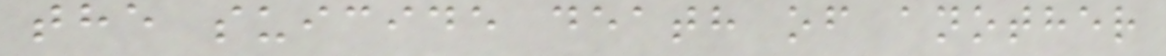the suicide death of another
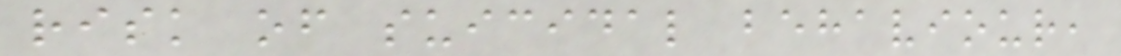risk of suicidal behaviour,
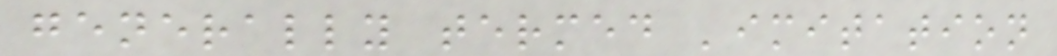generally termed 'imitation
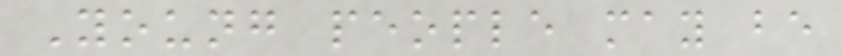Young people may be
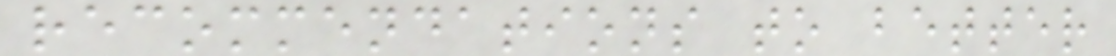recommendations to better
